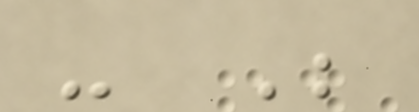- Be
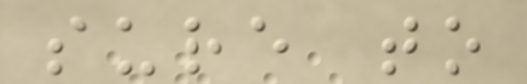sure to
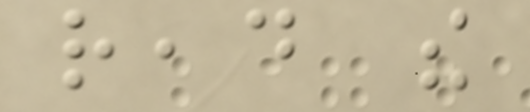read the
